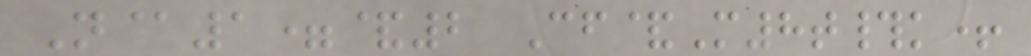N@1=&2 Cf&M8t#k+
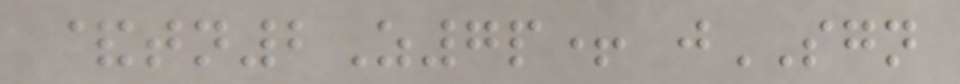&tn2Z7p+ jSGN
